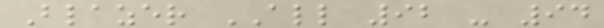Blazer ALL 92 - 94
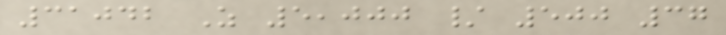31042 Z 5,000 / 500 37
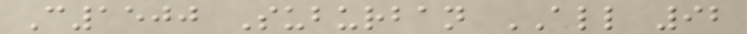C1500 Suburban ALL 92
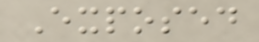Exposed
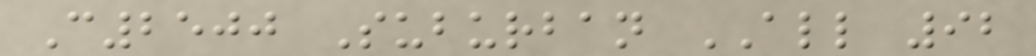C2500 Suburban ALL 92
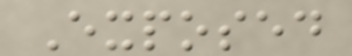Exposed
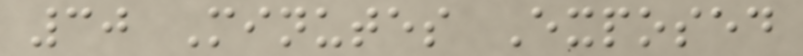30 Minutes Exposed
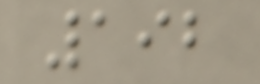192
